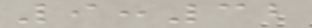9:32
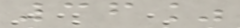36%
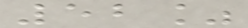52%
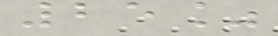25%
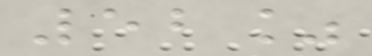52%
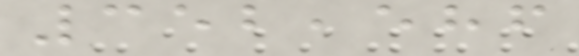352,586
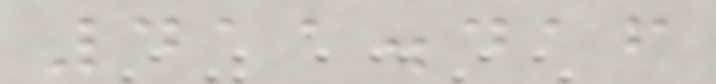411.416
